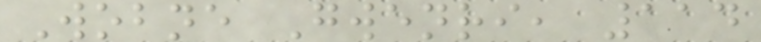Wobne Gwenri, 114
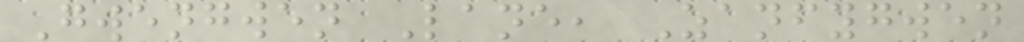Gwengwen Lane, Zanfygwen
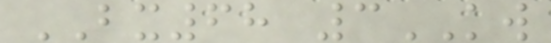BX68 3KW
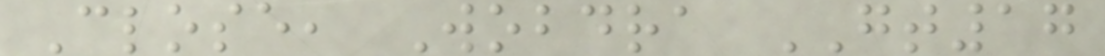Close, Wobdra GT17
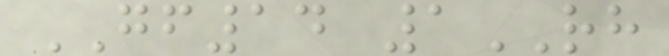GF14 1RH
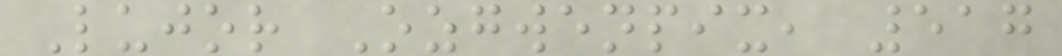Lujor Ozgwenpix, 517
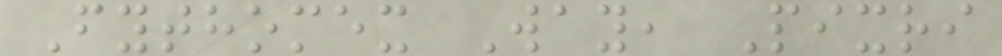Fythomex Way, Pixri
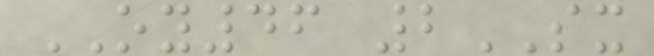OY46 2SX
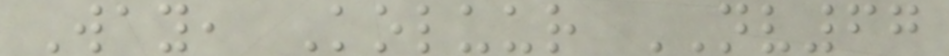Way, Koluur NV67
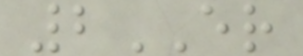2ER
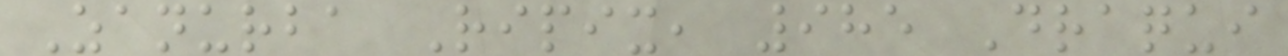Zanurba Ripix, 985 Draqui
